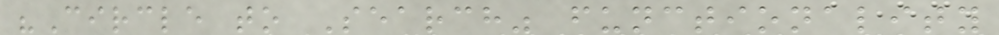"Circle to Search" functionality
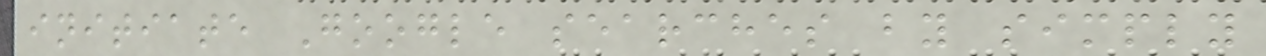initiate Google searches by simply
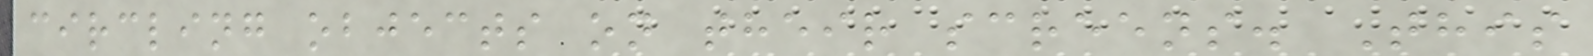circling objects on their screens. This
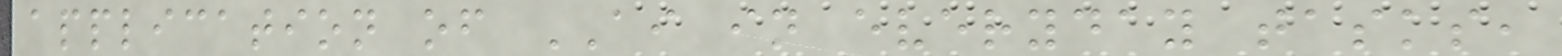application of AI in everyday tasks,
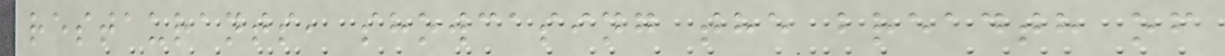restaurants, showcasing the breadth of
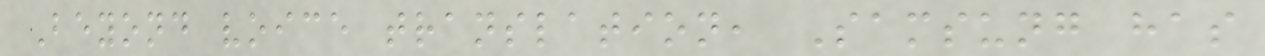Beyond voice translation, Samsung has
